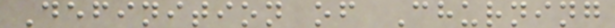Definition of Churning
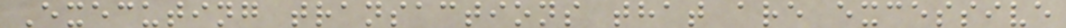Executing transactions that are excessive
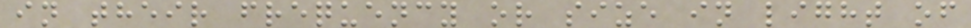in their frequency or size in light of
